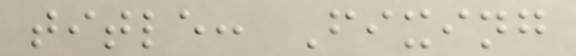title: Fixing
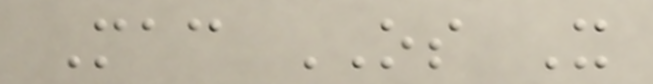Mac OS X
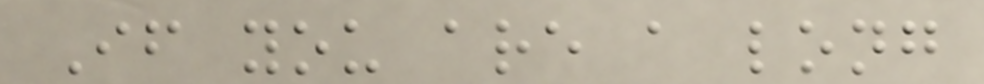If you are a long
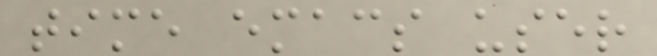time emacs user
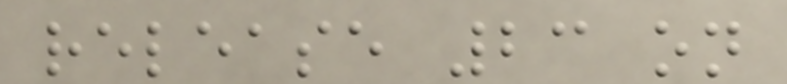release 23 on
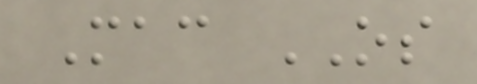Mac OS
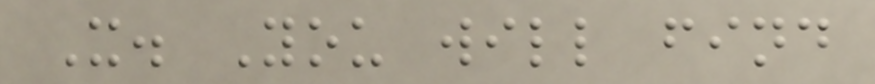X. You will find
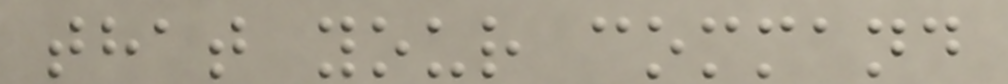that your command
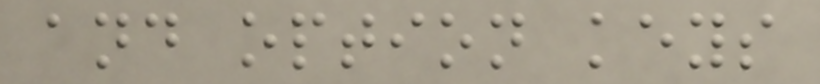and option keys
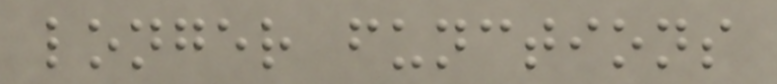longer functions
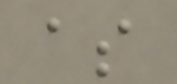as
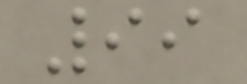99
